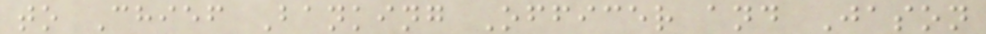to Chief Banking Officer and Jason
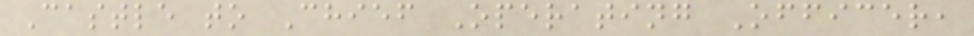Castle to Chief Operating Officer,
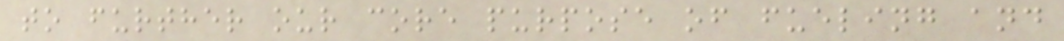to further our core purpose of fueling and
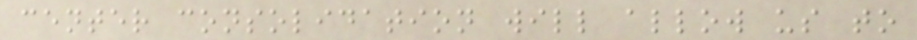center consolidation will allow us to
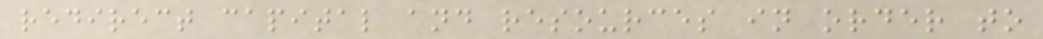redirect capital and resources in order to
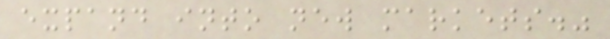expand into new markets."
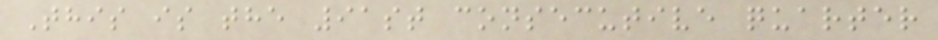This is the 91st consecutive quarter
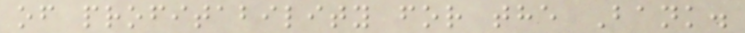of profitability for the Bank.
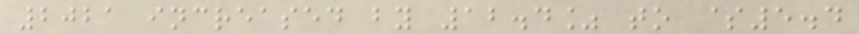2021 increased by 12.4% to $5.4
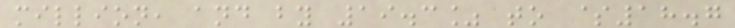million, and by 19.3% to $18.7
